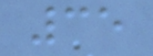35
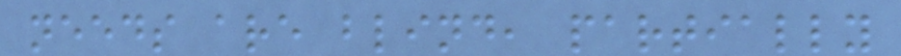needs are blind, partially
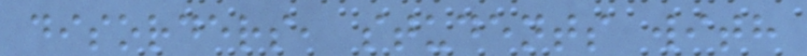disorders, students with
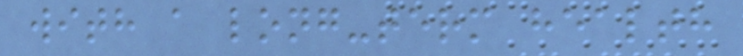with a long-term health
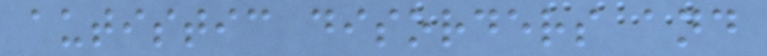autistic disorders and
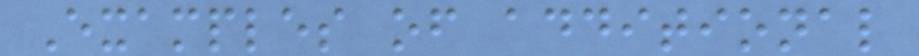Examples of additional
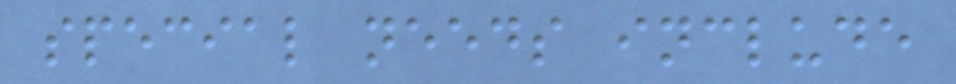special needs include
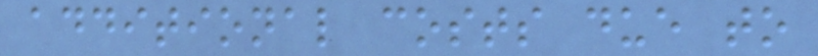additional costs due to
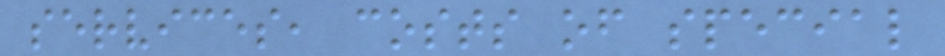services, costs of special
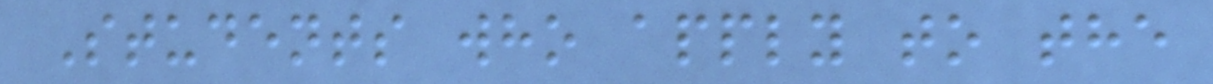Students who apply to the
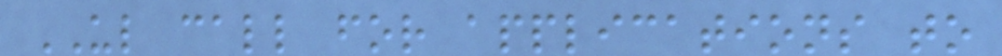UL call for applications to
